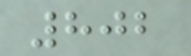802
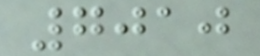7010
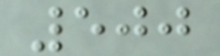500
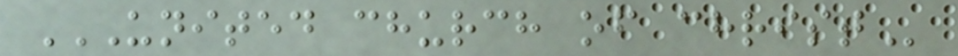UNITED CHURCH OF CHRIST
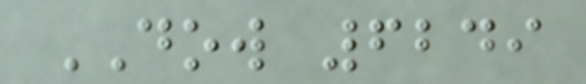DOW 6249
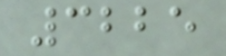3225
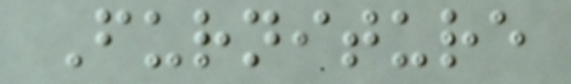Furniture
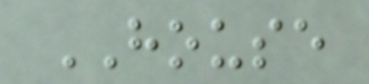HOUSE
